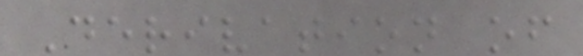Derivation of
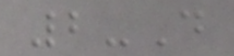2-D
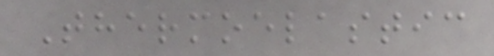Thermoelastic
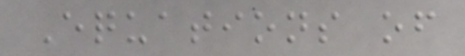Equations of
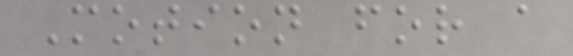Motion for a
